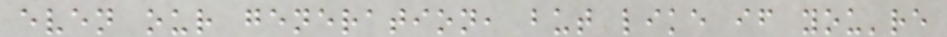even our generation, but like if you're
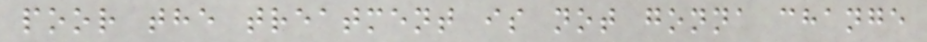poor the treatment is not gonna change
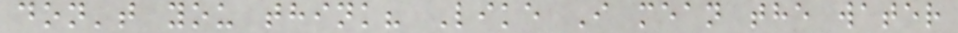don't you think? Like I mean the water
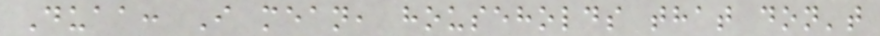Duaa: I mean, households that don't
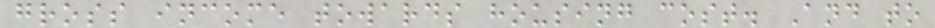gross income towards housing cost. And to
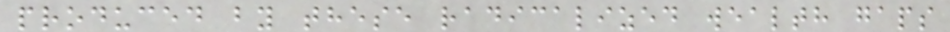produced by these radicalized wealth gaps
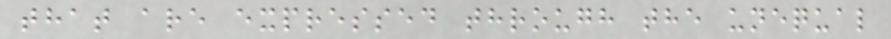that are expressed through the unequal
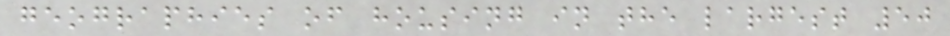geographies of housing in the largest 50
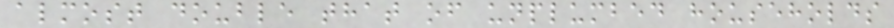almost double that of unplumbed households
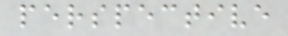perspective
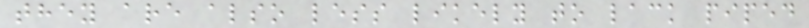they are also less likely to lack piped
